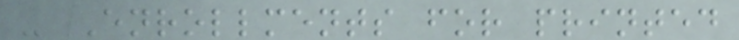- Enrollments for printed
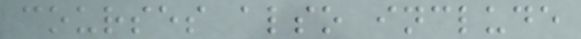courses also include
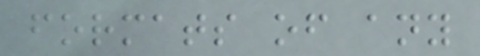formats of any
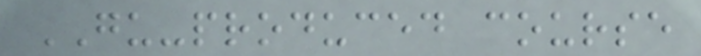GU-produced course
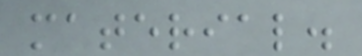material.
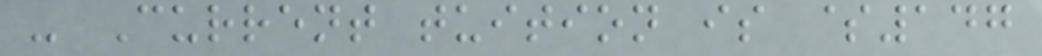- Current tuition is $147
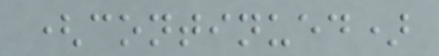(continued)
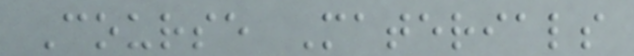Course Materials
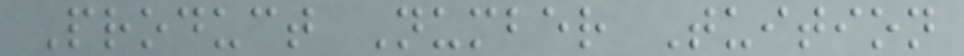Product Number Tuition
